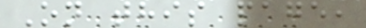On this page,
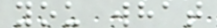you what
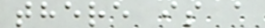there is a
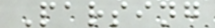Parsing
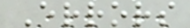Errors
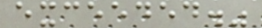exceeded."
